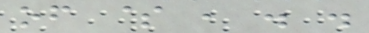of $ , . .
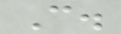C.
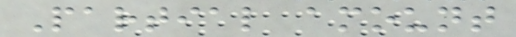Partial amount
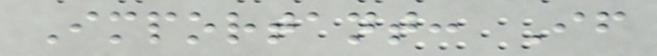Important: If
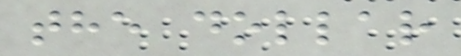the dollar
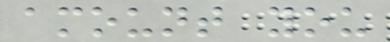amount you
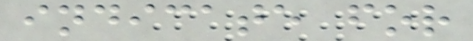indicate for
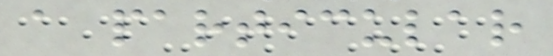a particular
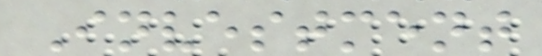Investment
